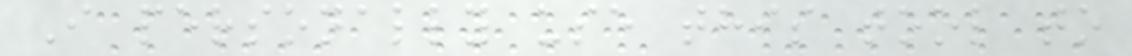I personally use this tool to
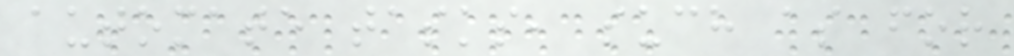automate tasks, such as for
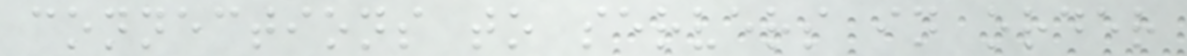connections to servers in order
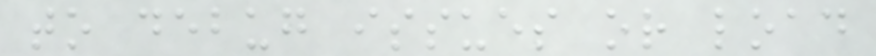to debug issues or load
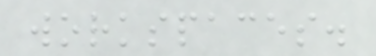workspaces.
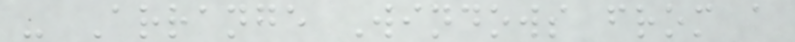- Arrange Windows from a
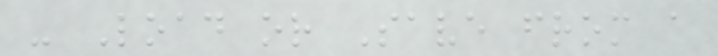- Load or Save from a
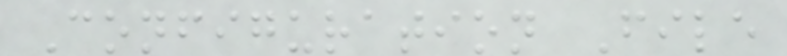Configuration File
